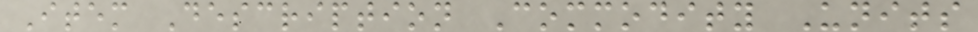Item Description Commodity Units
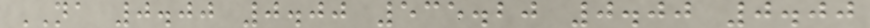NA 0.00 0.00 535.20 0.00 0.00
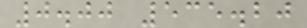0.00 535.20
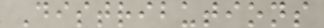Distributions
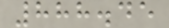888.45
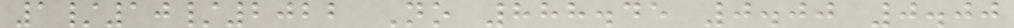1/10/2022 No 888.45 0.00 0.00
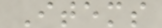Items
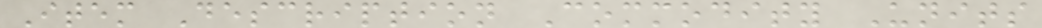Item Description Commodity Units
